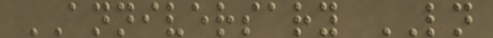ANNIVERSARY LN
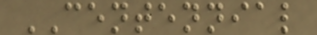CENTENNIAL
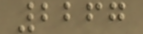2267
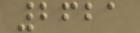2621
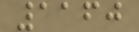1160
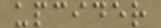upcider
